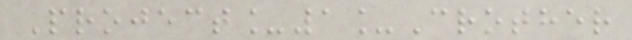Project_1_Crother
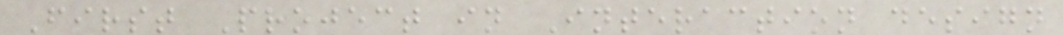First Project in Interaction design
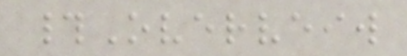#Overveiw
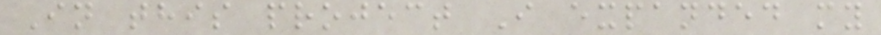In this project I expanded my
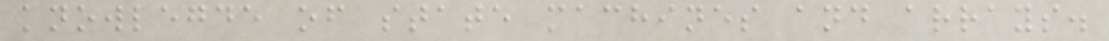knowlegde of state machines and arrays.
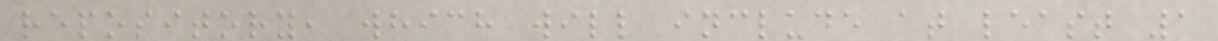repository, which will include at least 1
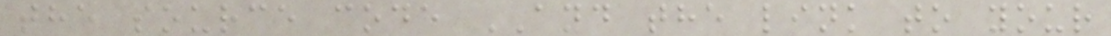the source code AND the link to your
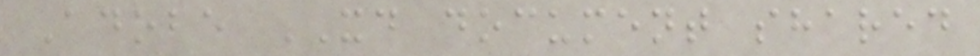Adobe XD document shared
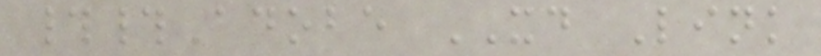##Adobe XD Link
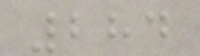284
